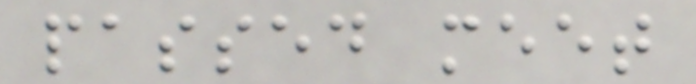passed meet
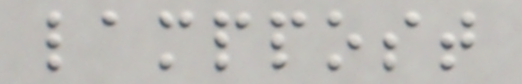lamppost
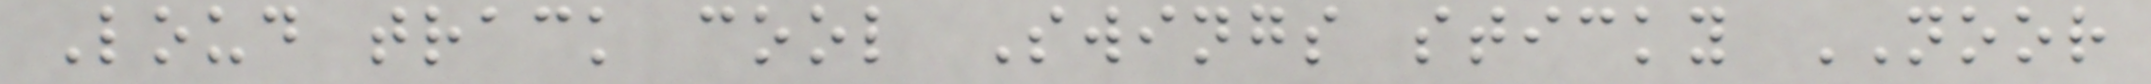Loud track cool Swings sticky NOOR
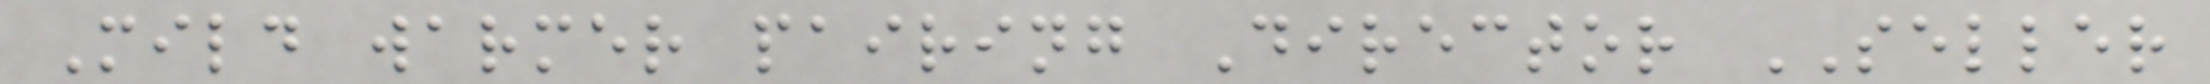Mild warmer pairing Director SELLER
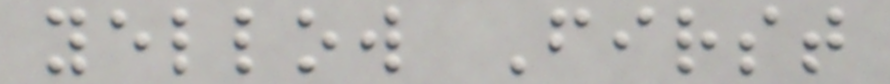yellow First
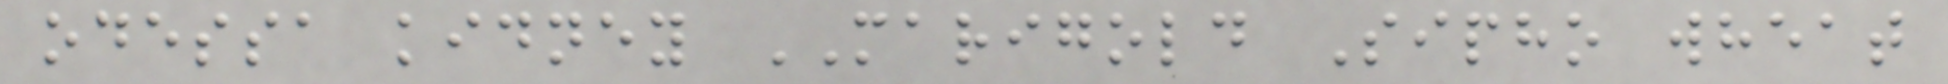odessa kidney MARIGOLD Sipho wheat
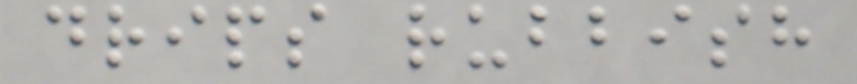drips rubbish
